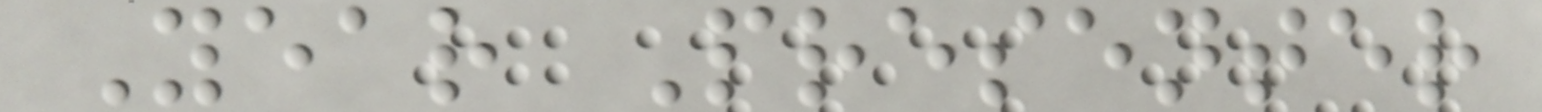Year Presenter
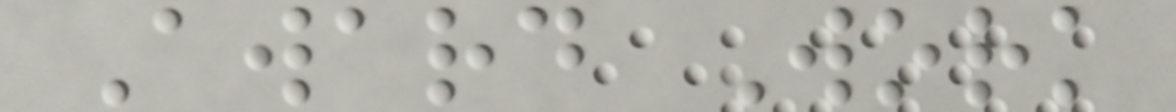Award Work
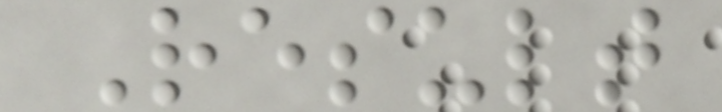Result
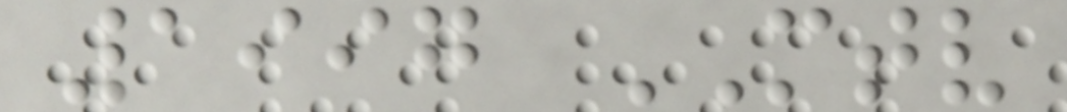1997 MTV
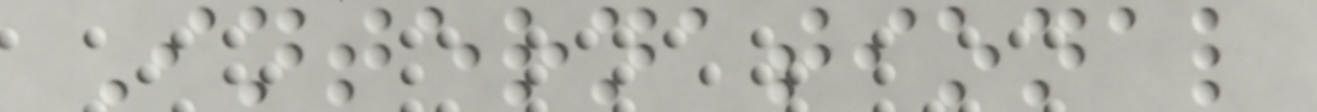International
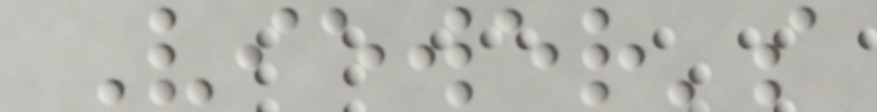Viewer's
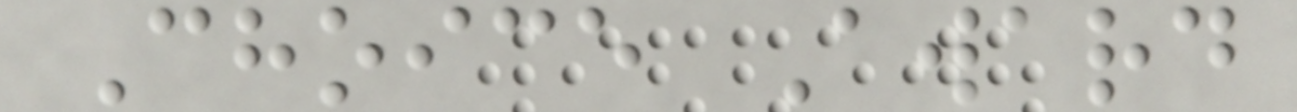Choice Award
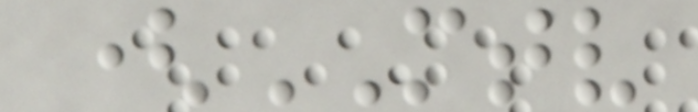(MTV
